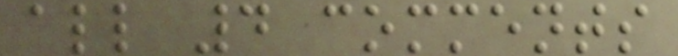all 4 comments
